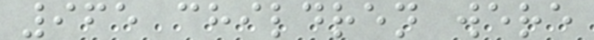965 children were
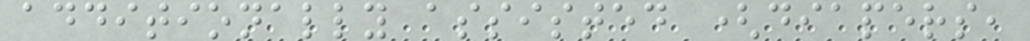additionally assisted (diapers,
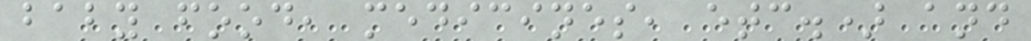baby food, medicines, etc.) and
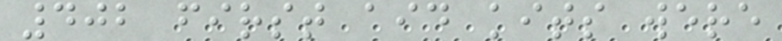402 first aid kits were
